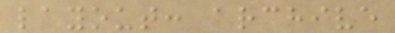layout: archive
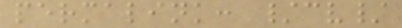permalink: /cv/
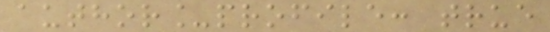author_profile: true
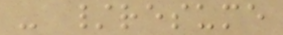- /resume
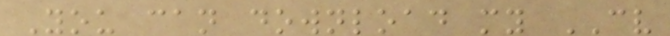You can download my CV
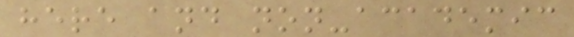here and non-academic
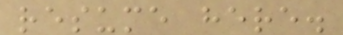resume here.
